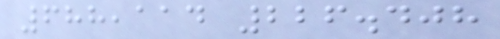688,114 226.408
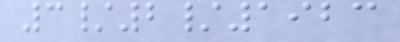3/2/1923
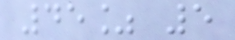45% 5
